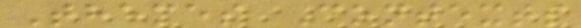Themes Contexts
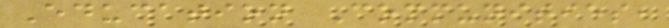Education Communities,
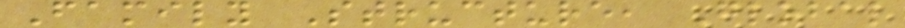Family Structure, Global
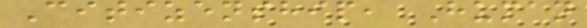Citizenship, Human
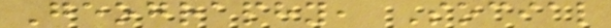Geography, Social
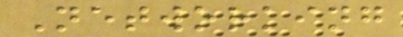Networking
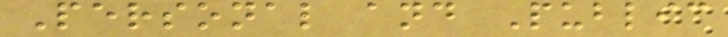Personal and Public
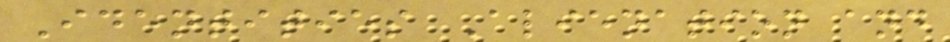Identities Alienation and
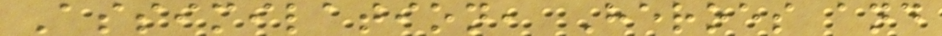Assimilation, Heroes and
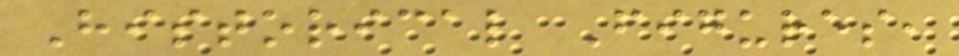Historical Figures,
